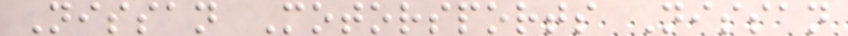Nissan Motorsports Nissan
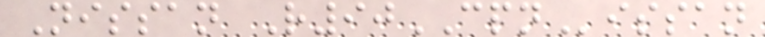Nissan R90CPNissan
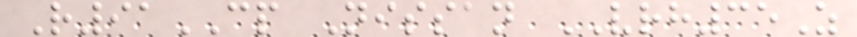R91CP Nissan VRH35Z
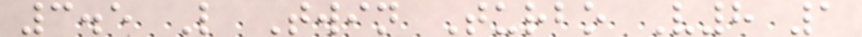3.5 L Twin Turbo V8 1
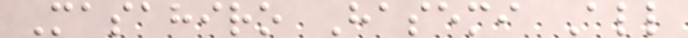Masahiro Hasemi All
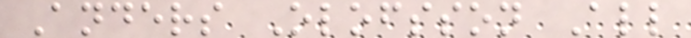Anders Olofsson All
